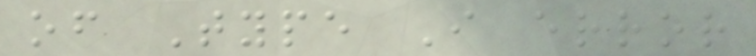of Type I error
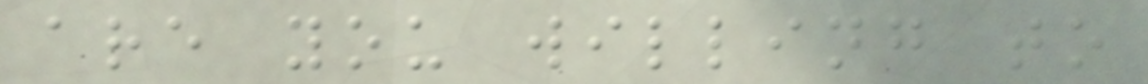are you willing to
